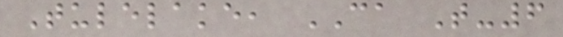Tulelake, CA T-6
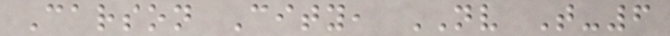Carson City, NV T-6
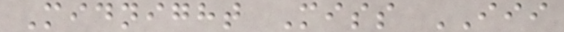Midnight Miss III
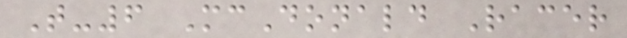T-6 McDonald Racer
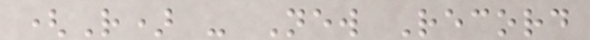(R) - New Record
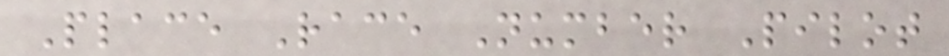Place Race Number Pilot
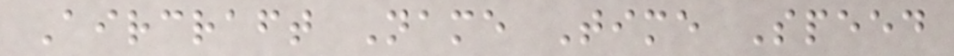Aircraft Name Time Speed
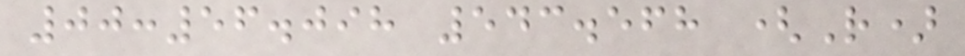00:56.098 543.568 (R)
